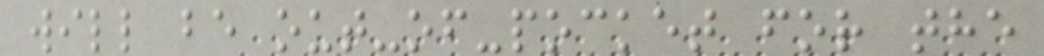will be out-of-pocket for the
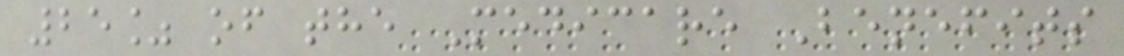25% of the Medicare Benefits
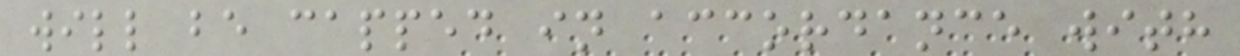will be capped in accordance with
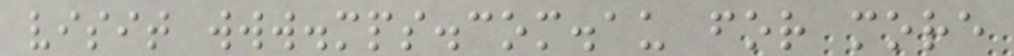visit www.mps.com.au for more
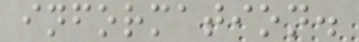information.
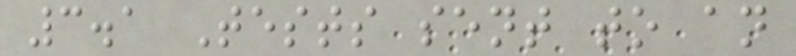3.1 Tests sent to an
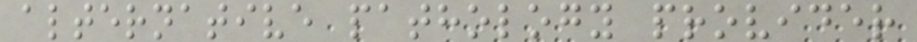alternative pathology provider
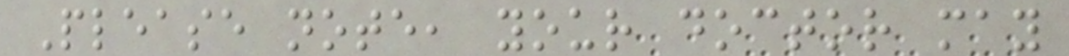Please note, your doctor may
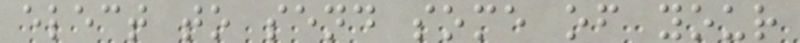elect to send some of your
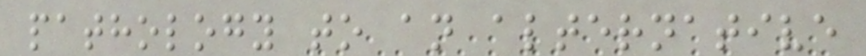pathology to an alternative
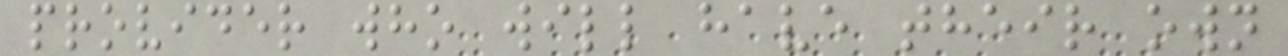provider who will have their own
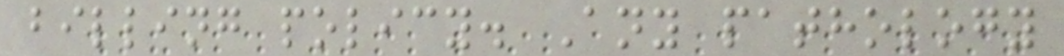billing policy. Any pathology
